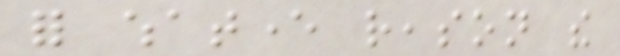for whatever reason the
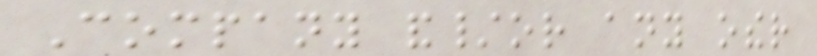Company and/or any other
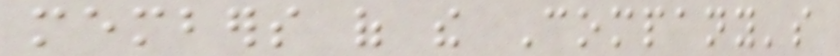members of the Company's
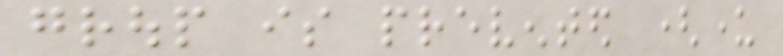group is prevented (under
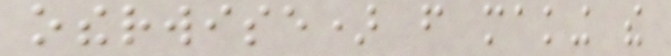otherwise) from making the
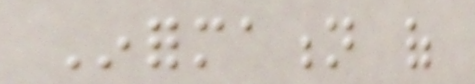Information of
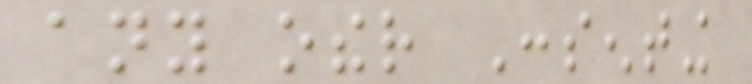any other Consenting
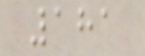181
